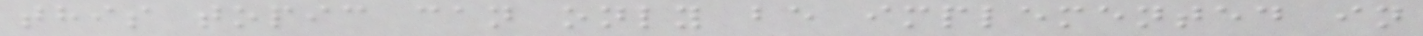this topic can only be implemented in
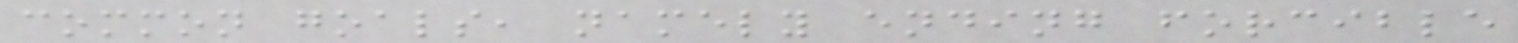common goals, namely ending forcible
